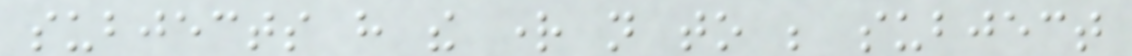subjects have the right not to be subject
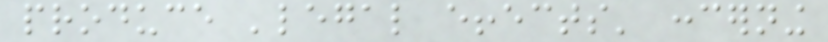produce 'legal effects' concerning
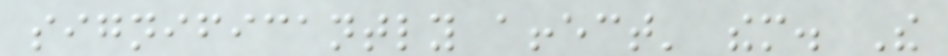significantly affect' them. The
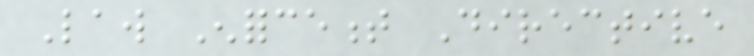Law Enforcement Directive
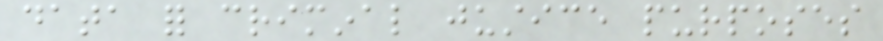data for criminal justice purposes
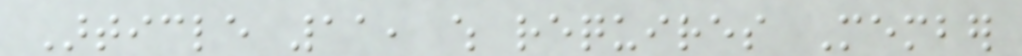Article 11, which requires Member
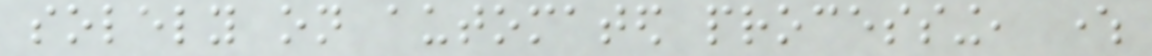solely on automated processing, where
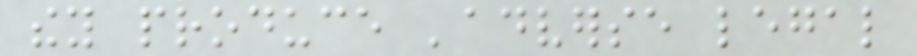they produce 'adverse legal
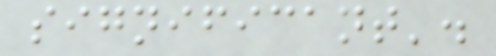significant'.
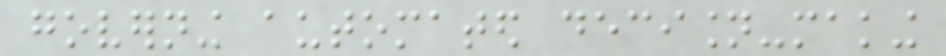governing automated decision-making
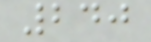240
